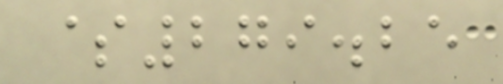$279.25
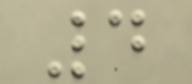4
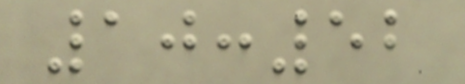10:52
